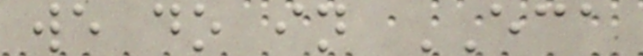we do in ECA
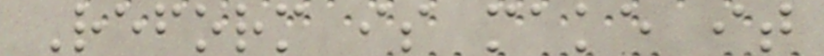Reform is make it
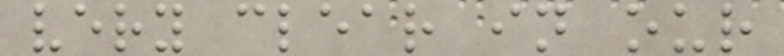very clear in our
